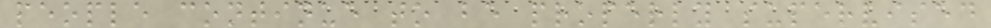people continue to be properly supervised
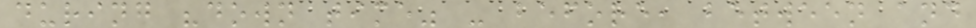during "down time" - before, between and
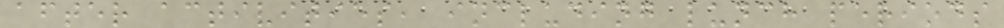after activities, including lunch periods
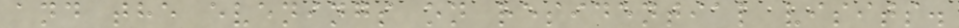and the evenings on residential visits.
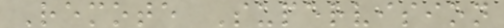Remote Supervision
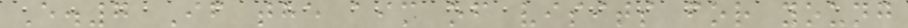E.7 If the aim of visits for young
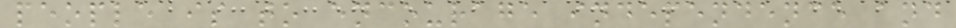people is to encourage independence and
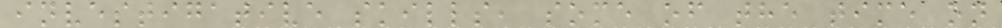investigative skills, some of the time on
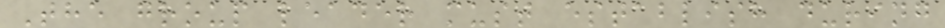The group leader must establish during
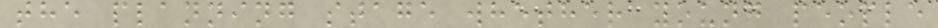the planning stage whether young people
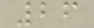26
